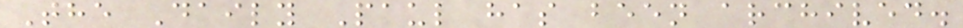The Daily Paul has been archived.
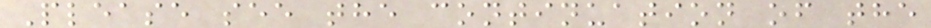Please see the continuation of the
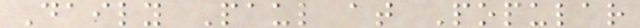Daily Paul at Popular
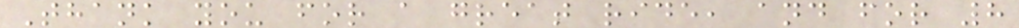Thank you for a great ride, and for 8
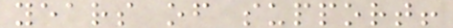years of support!
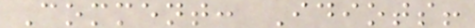Comment: Idiots!
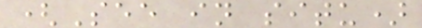(See in situ)
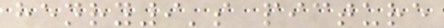henry9's picture
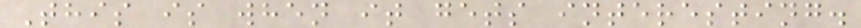This is when it gets interesting.
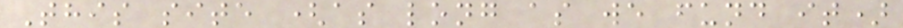This site (as long as we fund it)
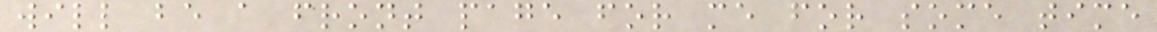will be a front page for me for some time
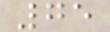75
